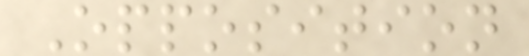Opposition
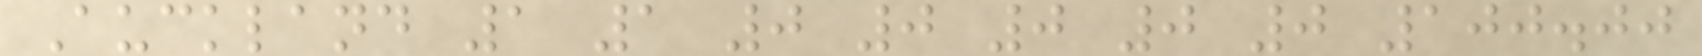Auckland 1 1 0 0 0 0 0 100.00
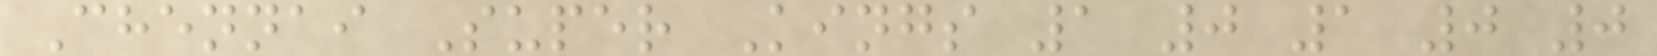Chennai Super Kings 1 0 1 0 0
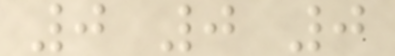0 0 0
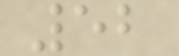52
